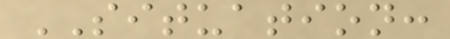SITUATION:
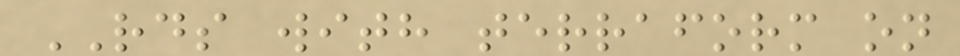RDS with terraform on
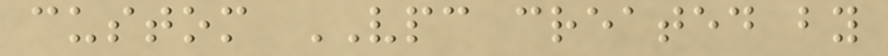custom VPC created by
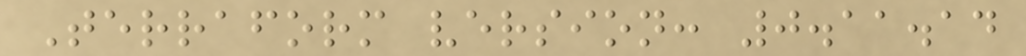Terraform version: 0.11.14
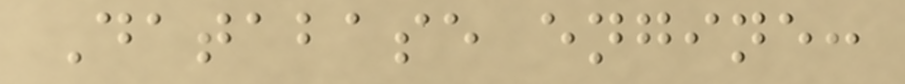Database engine:
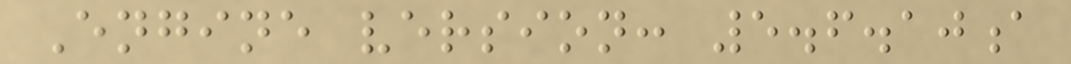Engine version: 5.6.10a
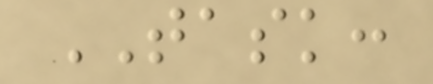TASK:
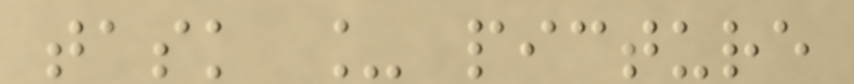task _ picture
